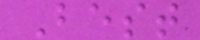Best
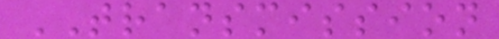TRANSMISSION
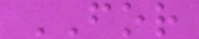FOR
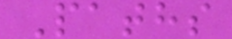Paths
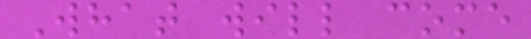What will come
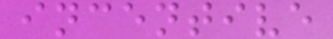incentive
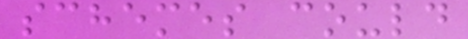schemes could
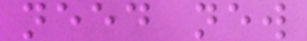need new
